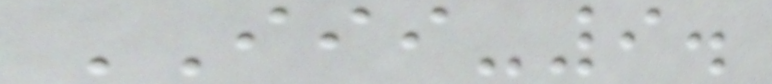III-9.
